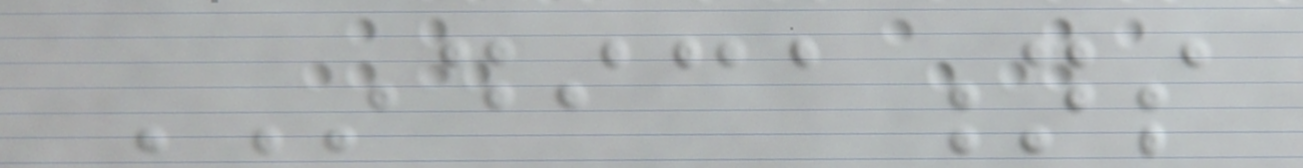INDICATIONS
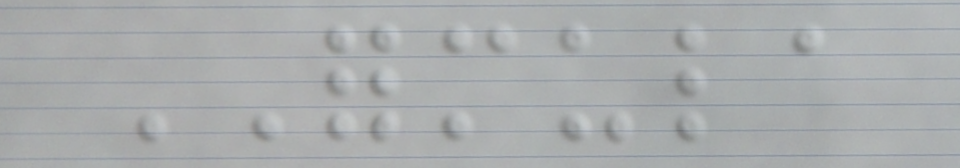FORMULA
